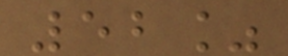52%
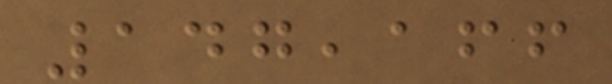147,166
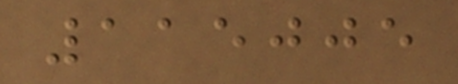115005
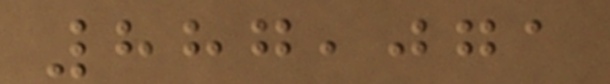887,071
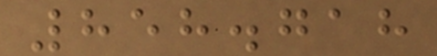858.718
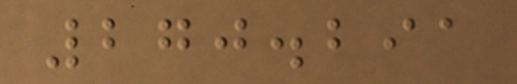270.291
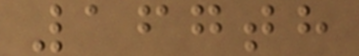167th
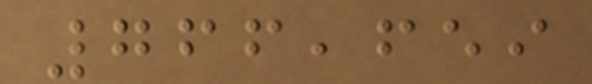766,659
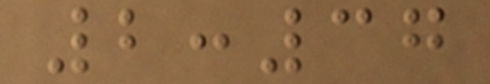2:37
